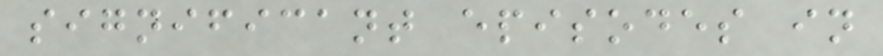significant episodes in
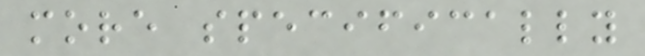more specifically
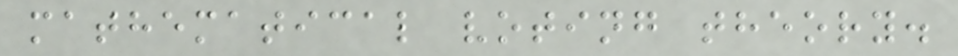mathematical voting theory.
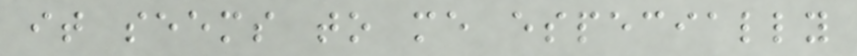it seems to me especially
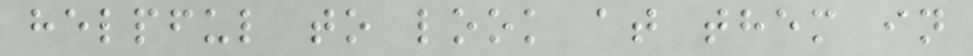helpful to look at them in
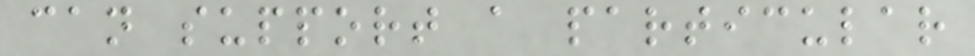can support a particular
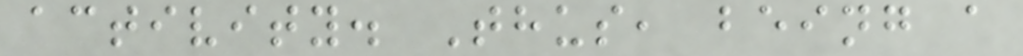activity. Thus, being a
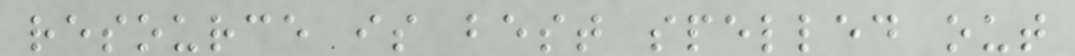resource is best spelled out
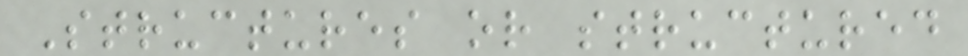Structures or structured
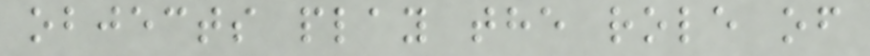objects play the role of
